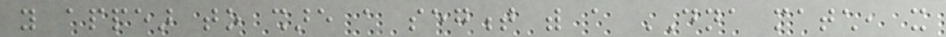you appear to share a segment with a DNA match, it
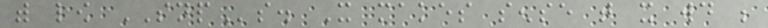with low SNPs. It makes sense that it would be
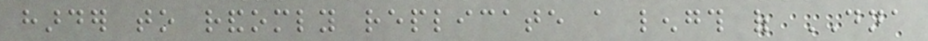harder to randomly replicate a length of DNA
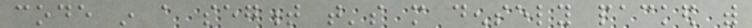code in a segment that's more densely packed with
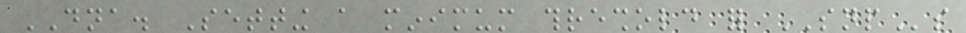DNA. Setting a minimum threshold for SNPs
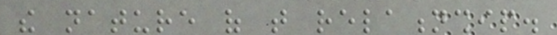the nature of that relationship.
